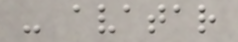- avatar
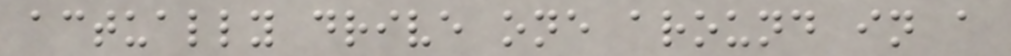actually drive one around in a
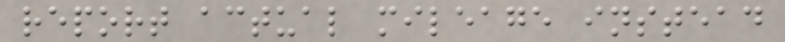report actual mileage instead
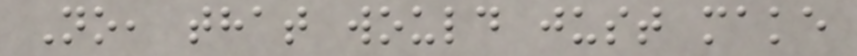No, that would just make
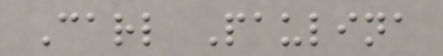Carl Paulina
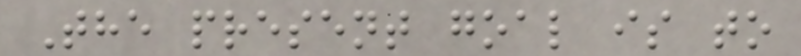The present goal is to
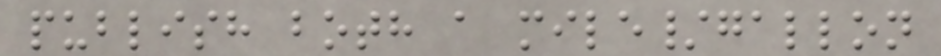publish both a mile/gallon
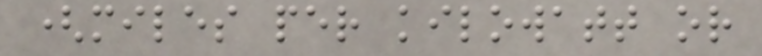(miles per kilowatt or
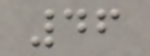46
